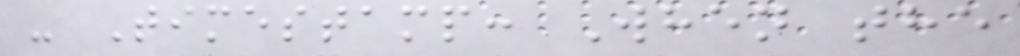- Timestamp: When the
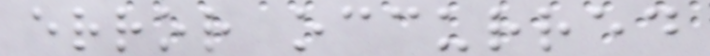error occurred
